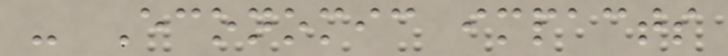- Economic impacts
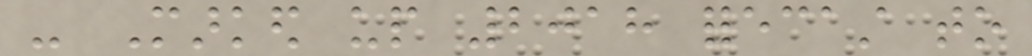- Marked up 2018 forecast to
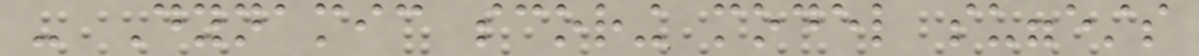- Dynamic scoring model suggests
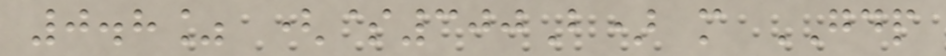0.8% ($300B) more GDP
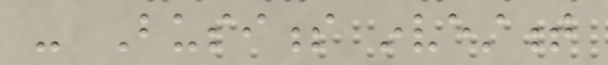- Business investment
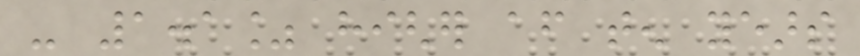- 1.1% higher after ten years
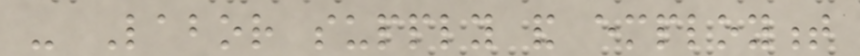- Labor supply and employment
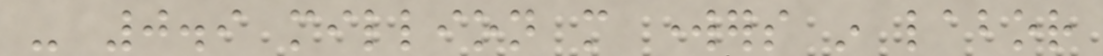- 0.9 million more workers in labor
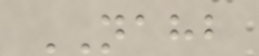NAHB
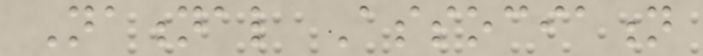National Association
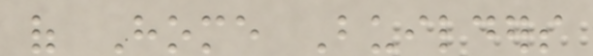of Home Builders
